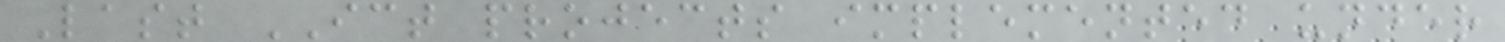Last ICT projects implemented under
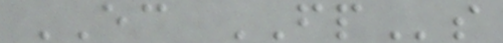EC FPs
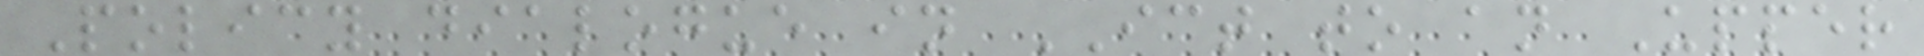Policy dialogue in ICT to an Upper
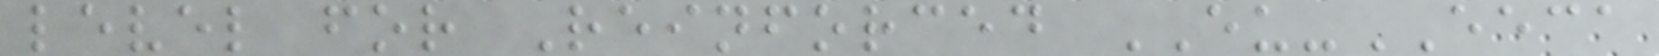level for Reinforced EU-EECA
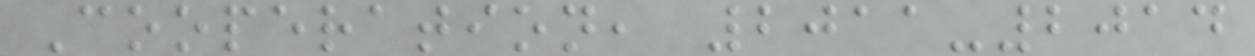Cooperation, 2011-2014
